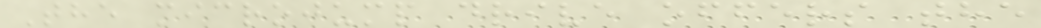The microjump drive offers the
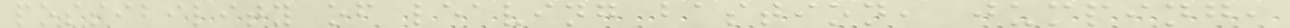possibility of leaving bastion, jumping,
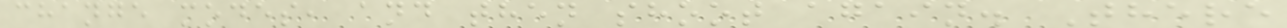change modes, and then shoot again. There
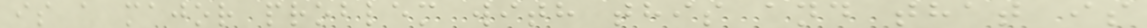is a major problem with this and that is
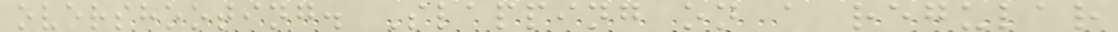overshooting. Slapping on a regular
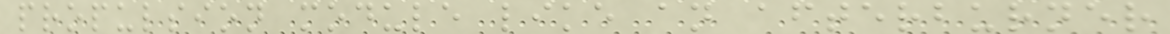propulsion module like an afterburner
